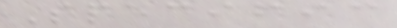Specific
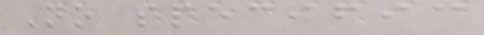No specific
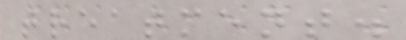treatment.
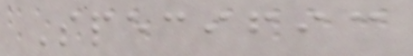Specific
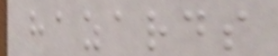hazards
